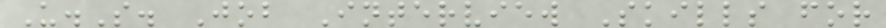U.S. Job Interview Skills for
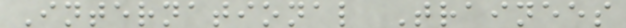International Trainees
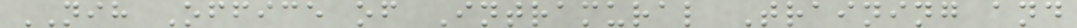NIH Office of Intramural Training and
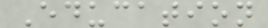Education
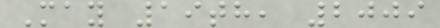May 19th, 2009
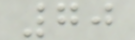70
